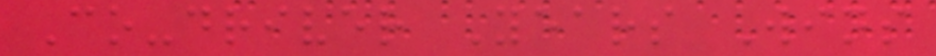Co-driver Years Wins
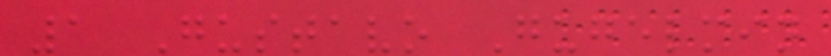1 Gustavo Gugelmin
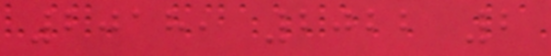2018, 2022 2
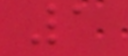1
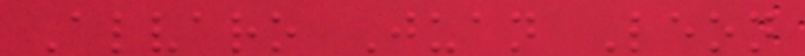Alvaro Juan Leon
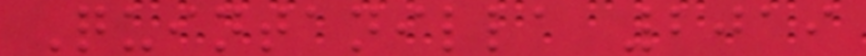Quintanilla 2019
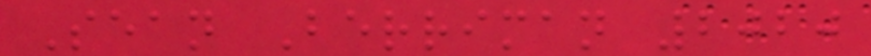Sean Berriman 2020
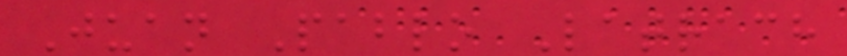Juan Pablo Latrach
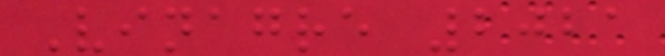Vinagre 2021
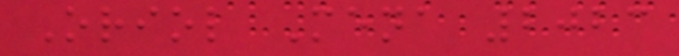Oriol Mena 2023
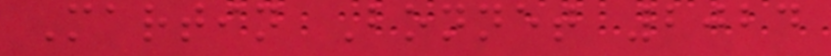Martin Bonnet 2024
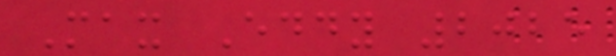Max Eddy 2025
